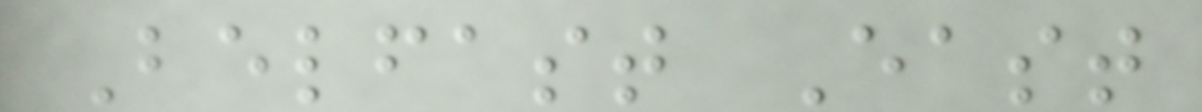Belfast East
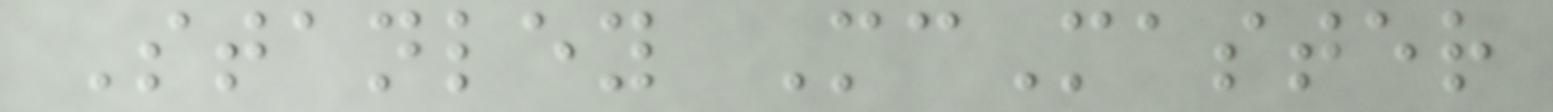Stanley McMaster
